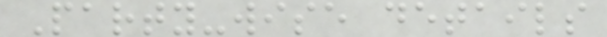Party-wise details
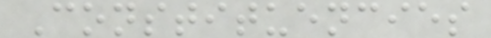Constituencies
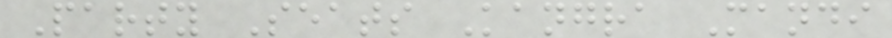Party Seats Kangra Mandi
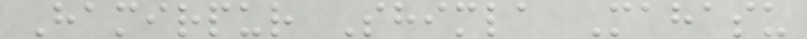Hamirpur Shimla Mahasu
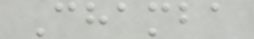Chamba
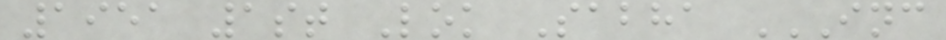1951 1st Lok Sabha INC
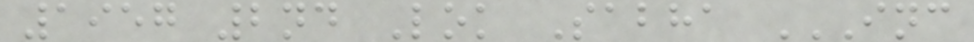1957 2nd Lok Sabha INC
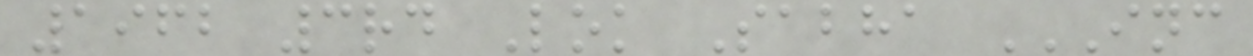1962 3rd Lok Sabha INC
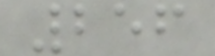256
